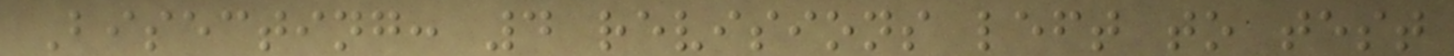Bisecting: 4 revisions left to test
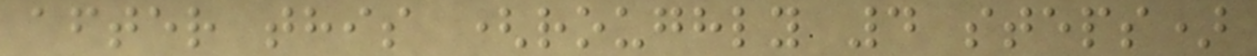after this (roughly 4 steps)
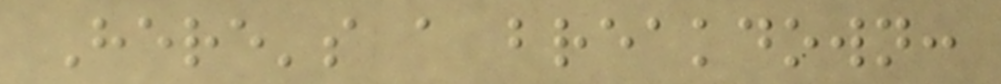Here's a breakdown:
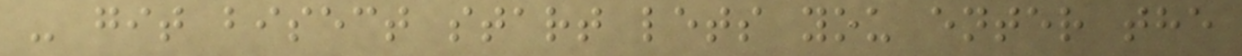- git bisect start lets you enter the
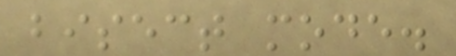bisect mode.
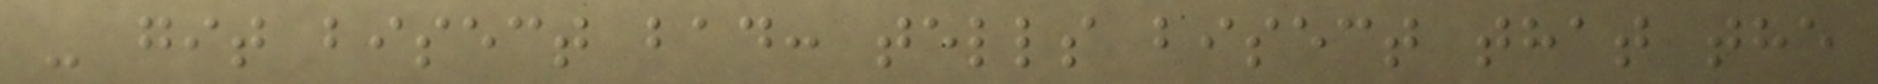- git bisect bad: tells bisect that the
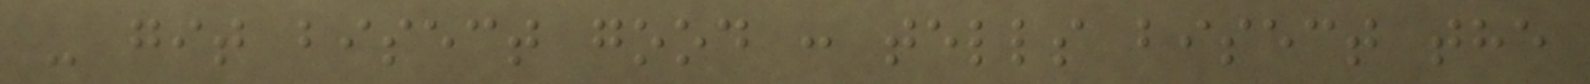- git bisect good : tells bisect the
